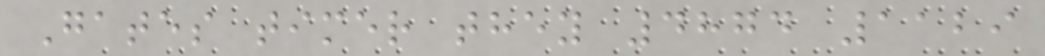Gates timer they 4874 1129
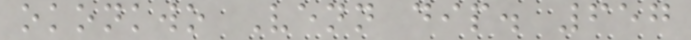okonkwo Venn dip. 657
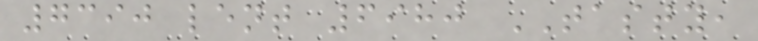7390 lent 6980 TASTY,
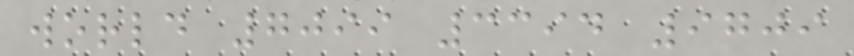world 7099 3394 9709
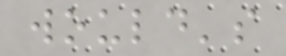would's
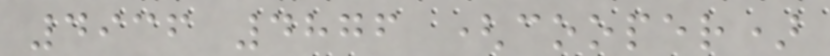4936 4876 (cooper)
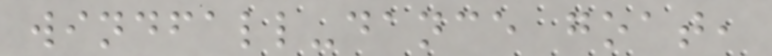windfall-dance goat,
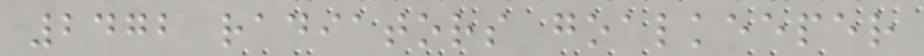2472 radiators goalkeeper
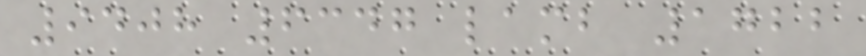9408 6347 lamb 1722
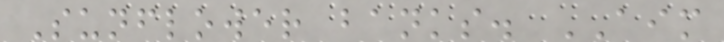Sunflower banks. AIM
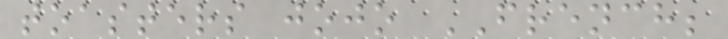toasters jojo FRENCH;
